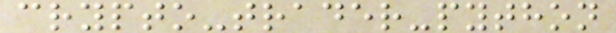crypto-trader-python
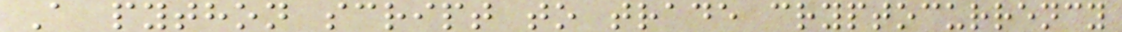A python script to trade cryptocurrency
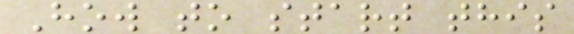How to start this
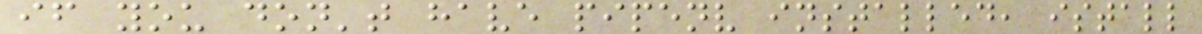if you don't have pipenv installed, istall
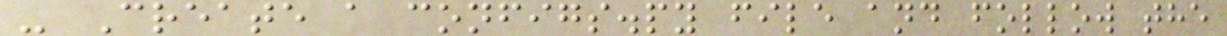- Create a configs.py file and follow the
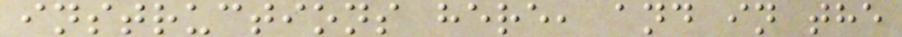instructions here, and in the
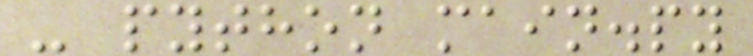- python main.py
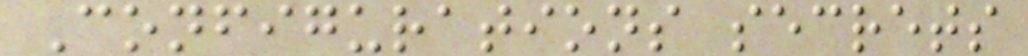Configurations secrets
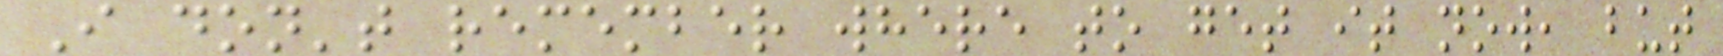I don't remember where to get it now, but
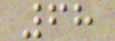68
